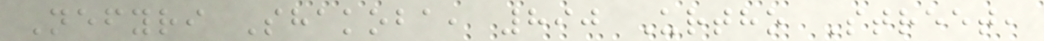Nefyri Shakoba, 890 Urtho Street,
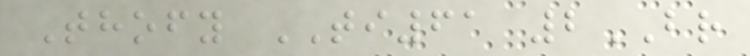Thofy TI61 2BR
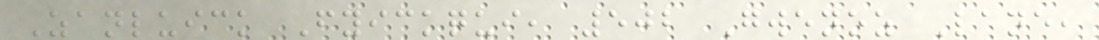Zanluick Fyickqui, 502 Gwenoz Lane,
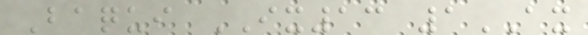Baqui IX13 1AX
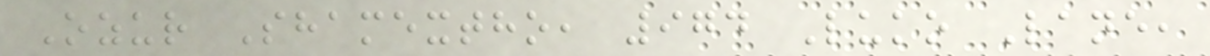Ozur Shamextho, 974 Luko Lane,
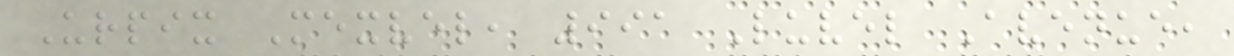Urpix Mexvel, 991 Luvel Avenue,
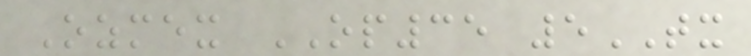Ozmex OP35 5TX
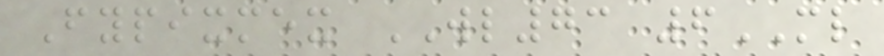Fypixmex WL73 6ML
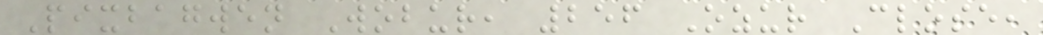Pixbagwen Wobur, 256 Ozur Close,
